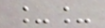__
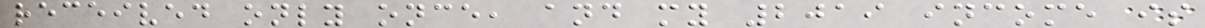received only once, and my 2019 income is
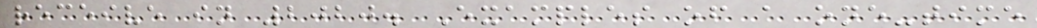receive in 2020. Examples of a one-time
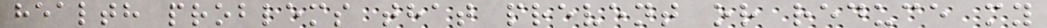health problems that prevent or reduce my
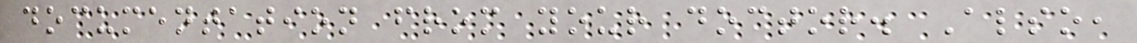documentation from your doctor. Also,
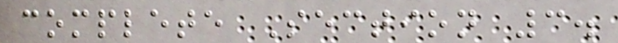complete Section 3.
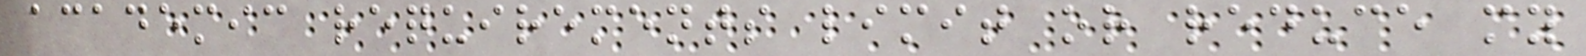academic requirements limit or reduce my
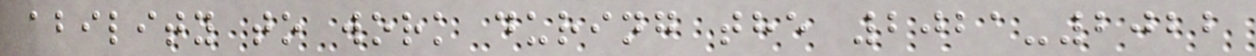ability to work during the 2021-2022
